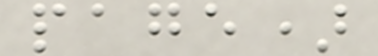page)
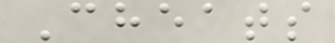Cheats
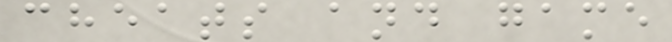cheats and game
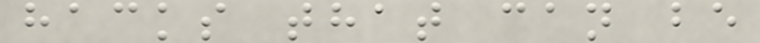hacks that can be
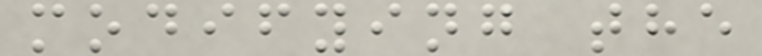modifying the
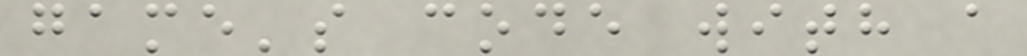game's code with a
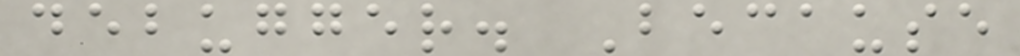debugger. Because
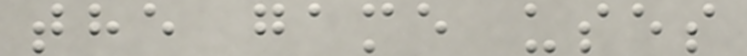the game uses
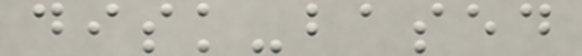disk-based
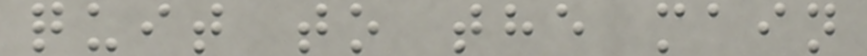quit to the main
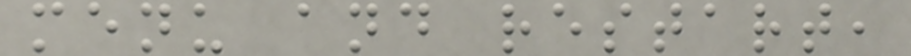menu and restart,
